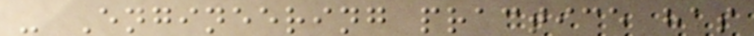- Engineering practice has
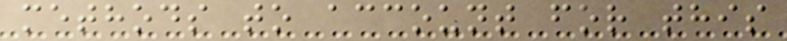methods to account for this
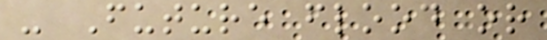- Future flood or
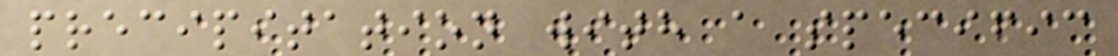precipitation with a specific
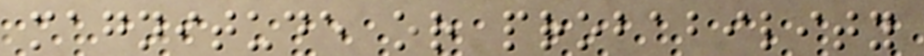magnitude or probability
